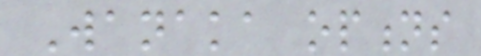Wanaka options
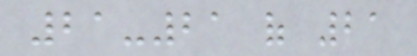21-21 of 21
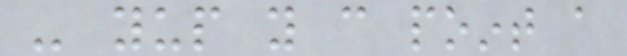- yup you can point a
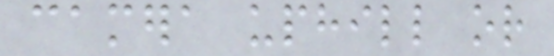camera uphill or
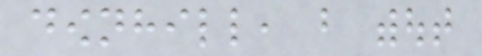downhill, but without
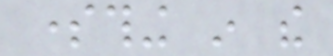something in the
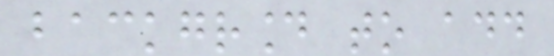background to add
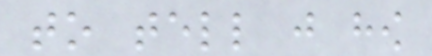to tell just how
